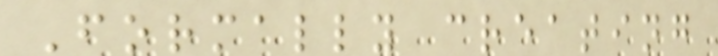Formally creating
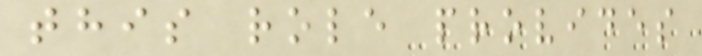this role provides
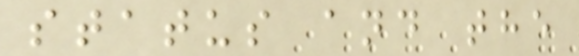status and the
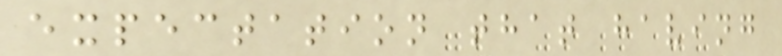expectation that having
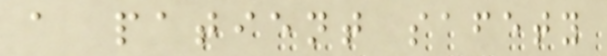a patient safety
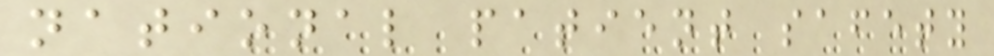national patient safety
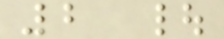2 |
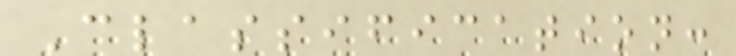Classification:
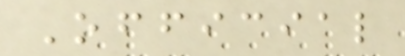Official
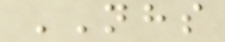NHS
